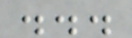...
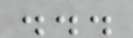...
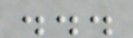...
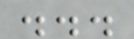...
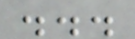...
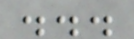...
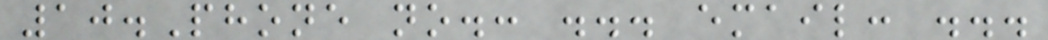10.Phone no.: ... email: ...
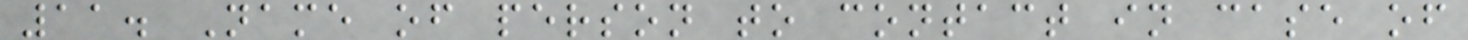11. Name of person to contact in case of
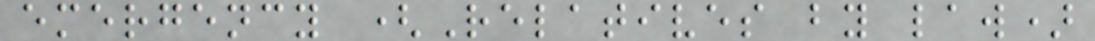emergency (Relatives by law)
